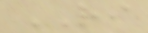RI
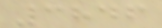3846
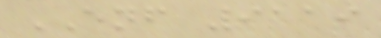ENF 9119
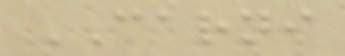CARNI
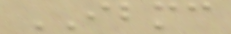IBMC
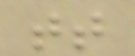tt
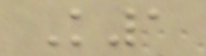K1
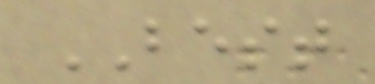BEST
